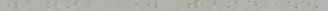wanna work with me when
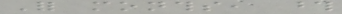For months, those
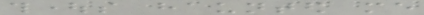thoughts haunted me
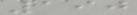190
